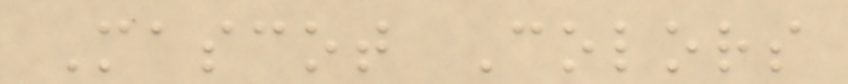Mascot Colors
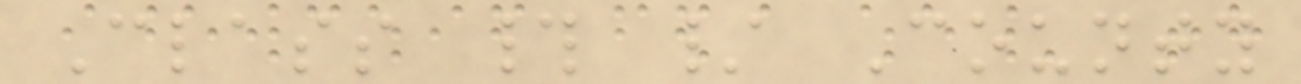Class # / County
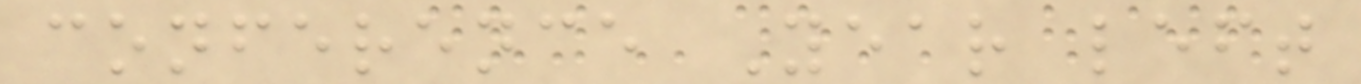conference Year left
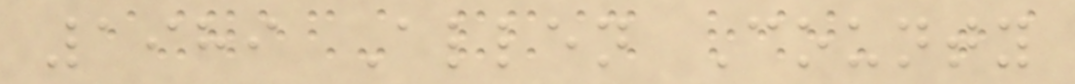1989 Allen County
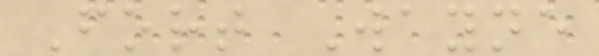Fort Wayne
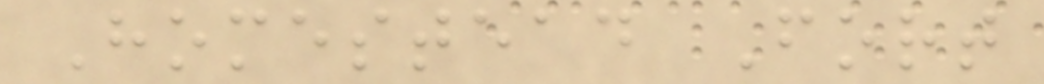Homestead Fort
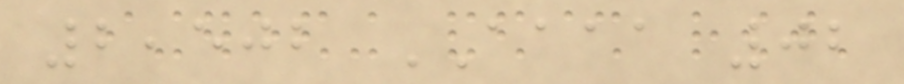2,502 AAAA 02
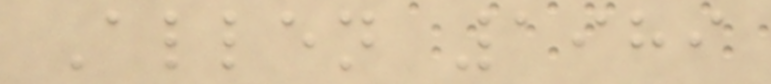Allen 1989
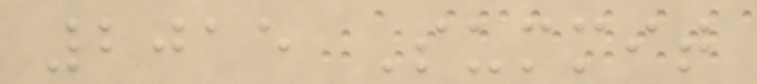2015 Summit
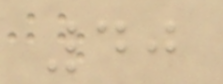40
